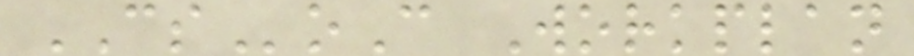CSoC Workplan
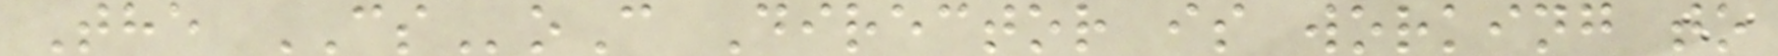The CSoC Director is working to
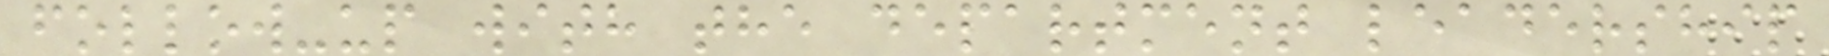follow-up with the department leadership
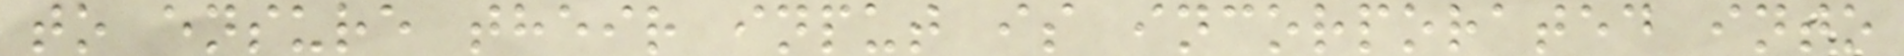to ensure their input is incorporated into
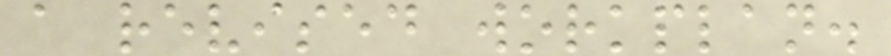a revised workplan.
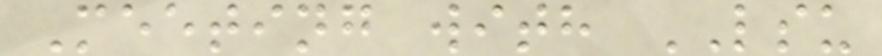Meeting with LSU
